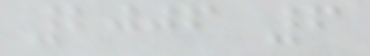2006 6
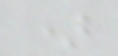)
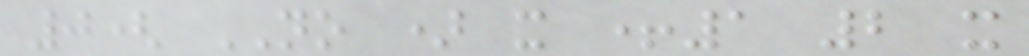0( NO ) x +1 2 x
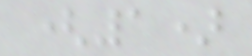(1)
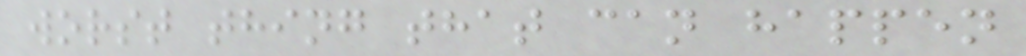worst thing that can happen
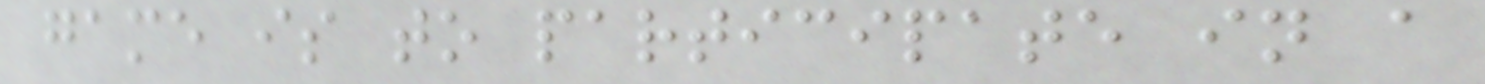game is to participate in a
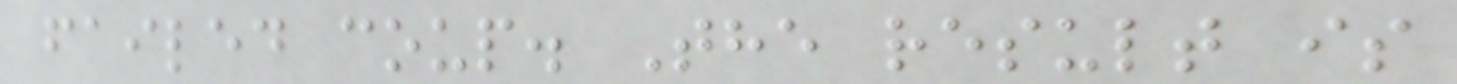failed coup. The result is
